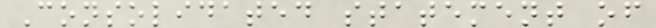Consolidated statement of
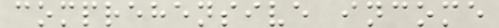comprehensive income
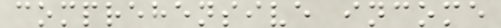comprehensive income
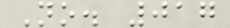No. 017
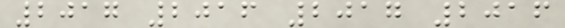2017 2016 2017 2016
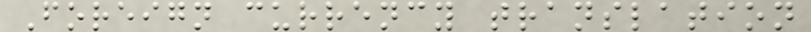Foreign currency translation
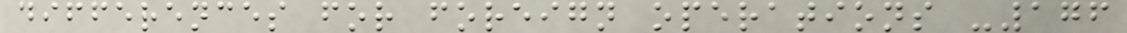differences for foreign operations -176
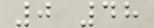0 48
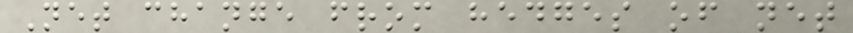Net change from hedges of net
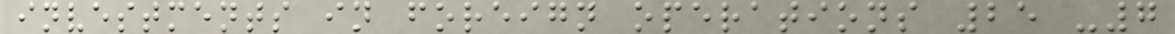investments in foreign operations 25 -7
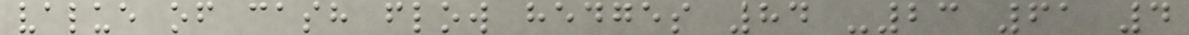value of cash flow hedges 84 -23 61 4
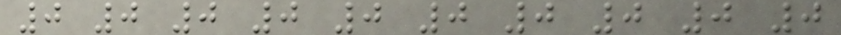0 0 0 0 0 0 0 0 0 0
